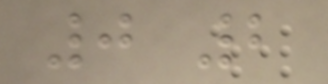0 2
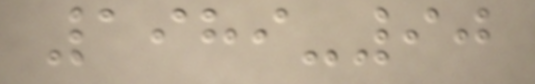1989-90
